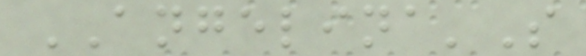ANGELINA'S
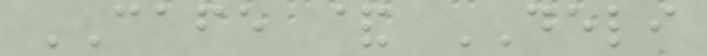CAFE & DELI
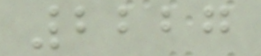2227
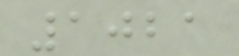1021
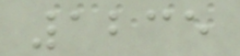1235
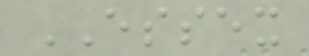ESSEX
